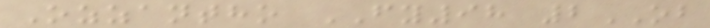Ozzantho FY98 2OB
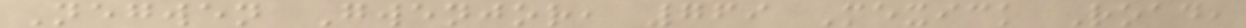Negwen Gwenjor, 769 Mexick Road,
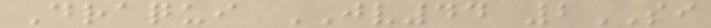Draqui JV44 2SI
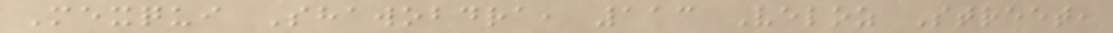Mexqui Shawobdra, 113 Veloz Street,
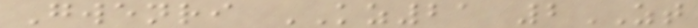Gwenri KZ21 2ZT
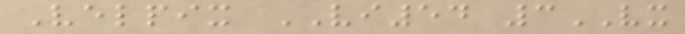Velpix VI54 3VX
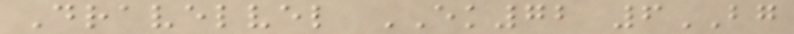Dravelvel EK72 6BG
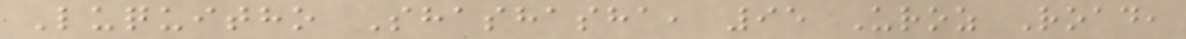Luquitho Shashasha, 95 Uroz Road,
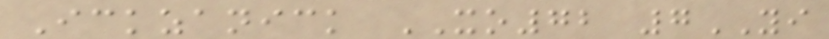Ickzanick XO72 7YI
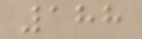188
